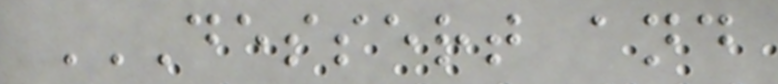DESSERT AND
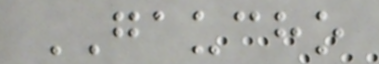GAUCHO
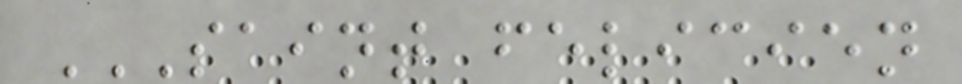SAINT FELICIEN
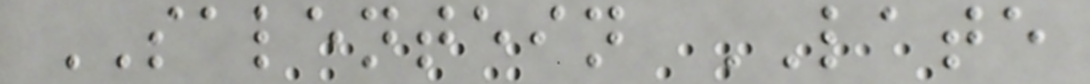SALENTEIN LATE
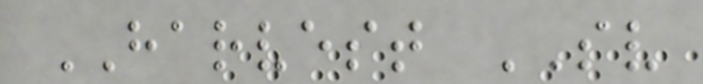HARVEST SV
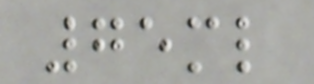75ml
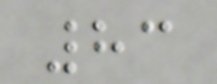83
